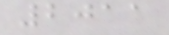2011
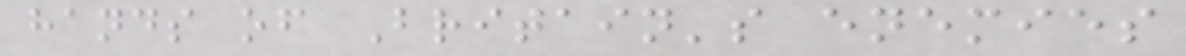hands of Britain's enemies
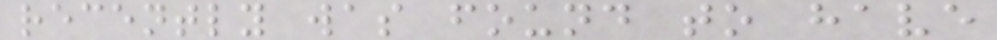recently was found to have
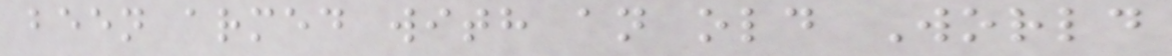been armed with an old World
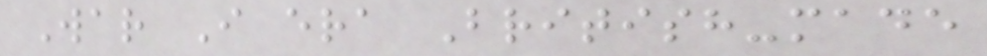War I era British-made
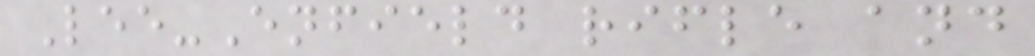Lee-Enfield rifle and
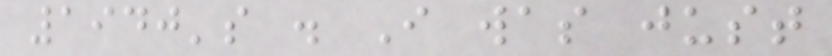1940's . I was just
